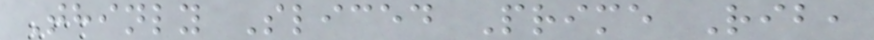Thinly Sliced Prime Rib,
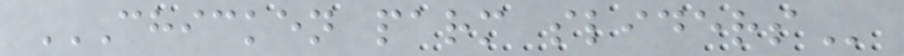CHICKEN PARM SLIDERS
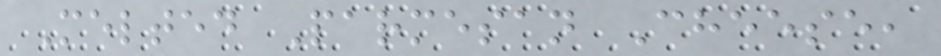Melted Parmesan Cheese,
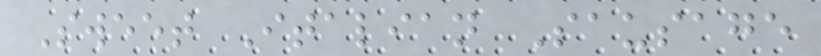Sweet Italian Sausage
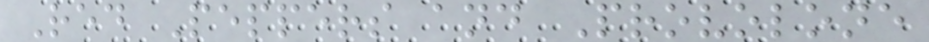Red Peppers and Provolone
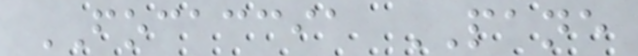FOCACCIA PANE
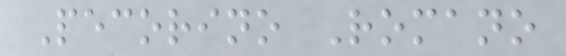Pecorino Romano
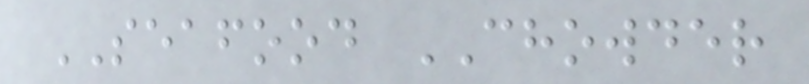SEAFOOD CHOWDER
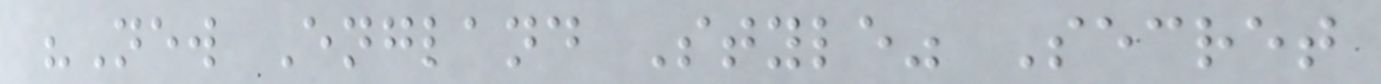"New England Style" Secret
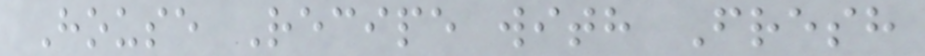House Recipe with Fresh
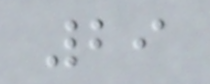29
